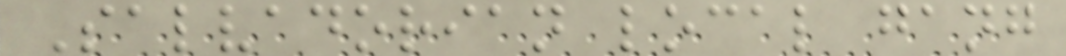Salvadorian local gang
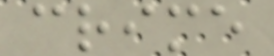crime
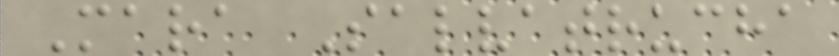Mara Salvatrucha
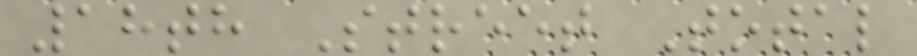18th Street Total
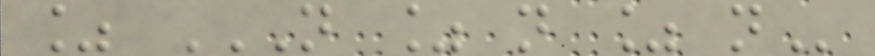% N % N % N
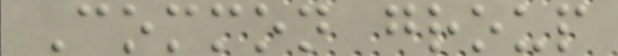Common group
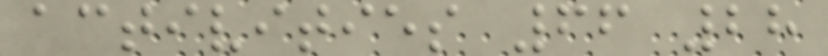activities 66 28
